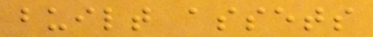built assets
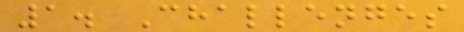1. Challenges
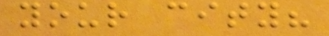your city?
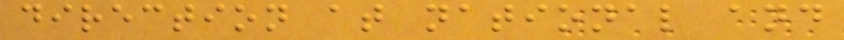direction at national and
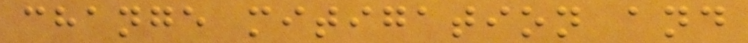change mitigation and
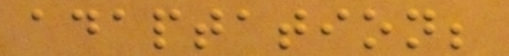adaptation;
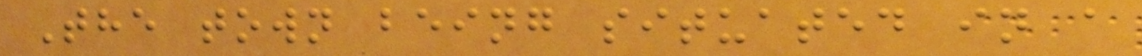The town being situated in a
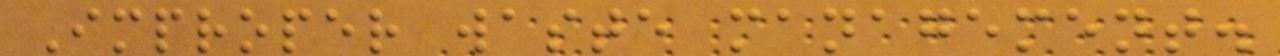Improper waste management.
